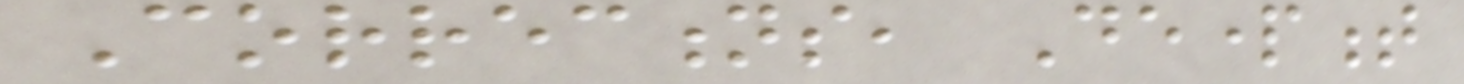Corrections, Department
